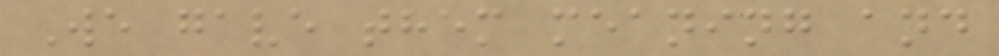We gave them meaning and
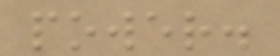power.
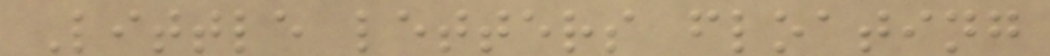Little letters floating
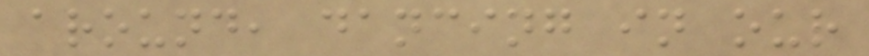around, dancing in our
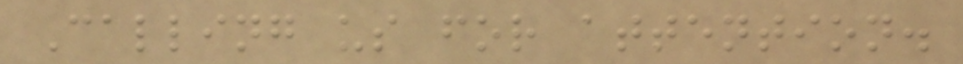Calling us for attention.
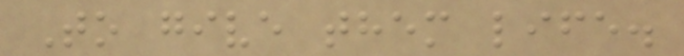To give them life.
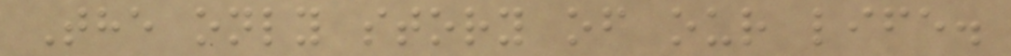The only story of our life.
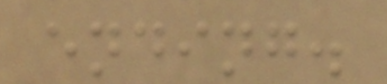ending.
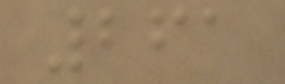261
